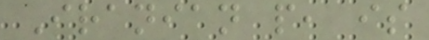Iranian people, is
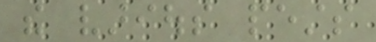the various pests
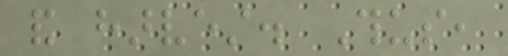and harvest. Thus,
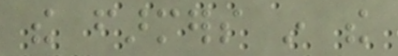the farmers in the
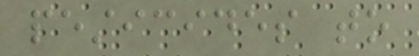pesticides to
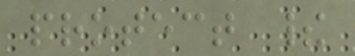protect their
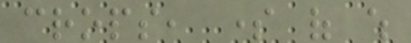crops, some of which
